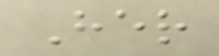Her
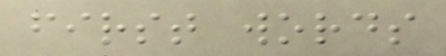first words
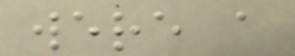were a
